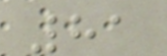81
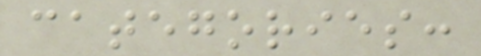categories:
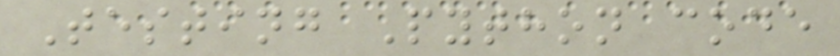Testing Python code
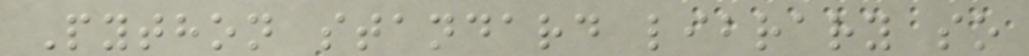Python standard library so
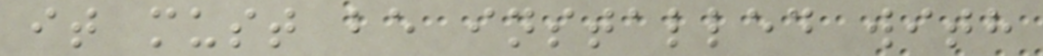it must be installed with
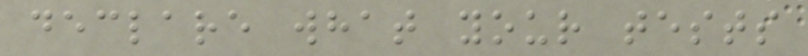declare what your tests
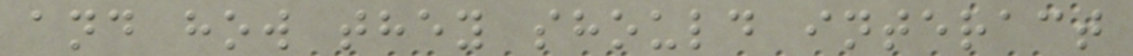and how they should interact
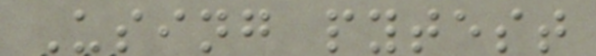Using pytest
